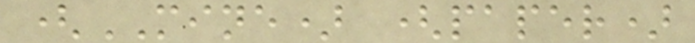(MINE) (paper)
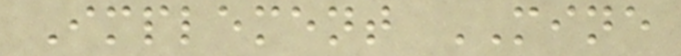Implement MINE
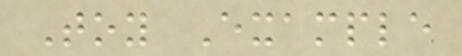Toy Example
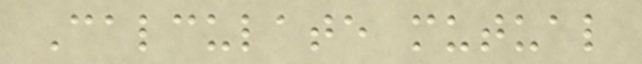Calculate mutual
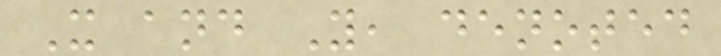X and Y, denoted
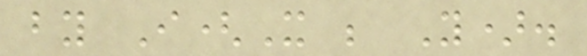by I(X ; Y).
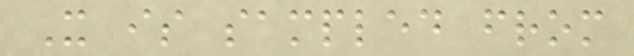X is sampled from
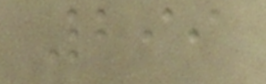299
